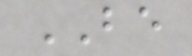BE
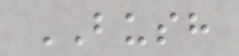BUSH
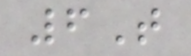6T
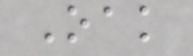Oak
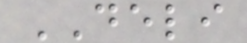DELI
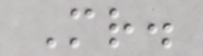Mr.
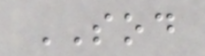SOD
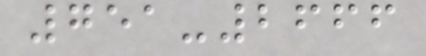751-2666
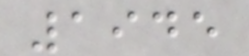1945
